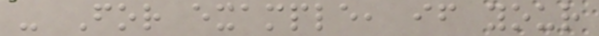- For example, if your
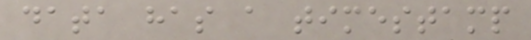data has a timestamp
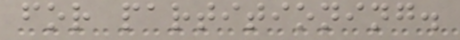for partitioning.
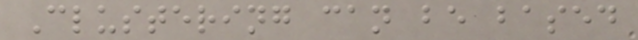Clustering can be based
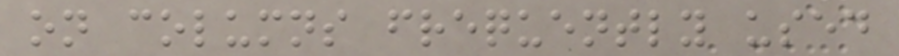on columns frequently used
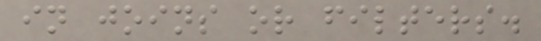in joins or filters.
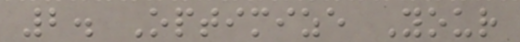2. Optimize Your
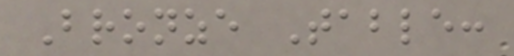Bronze Table:
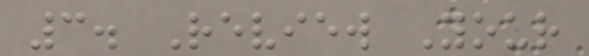3. Review Your
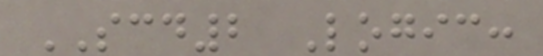SCD2 Logic:
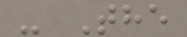- The
